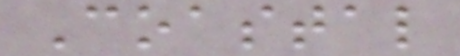Coastal
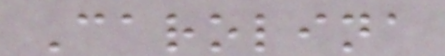Carolina
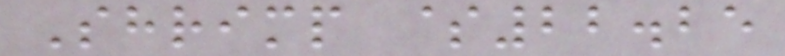Shrimp $22.25
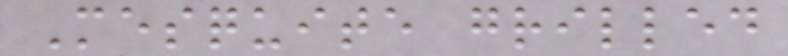Mesquite grilled
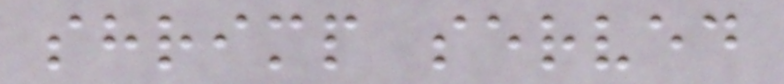shrimp served
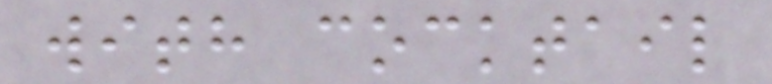with cocktail
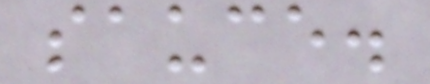sauce.
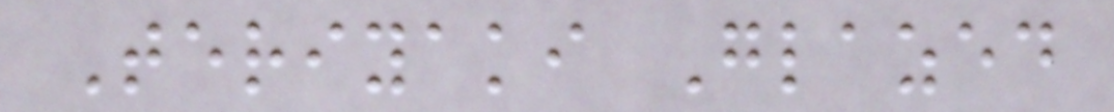Teriyaki Glazed
